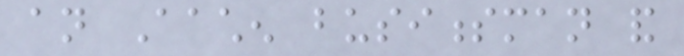an Aachen businessman and
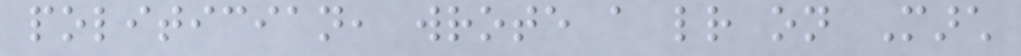politician, wrote a letter on March
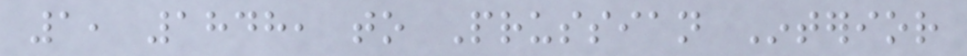1, 1848, to Prussian Interior
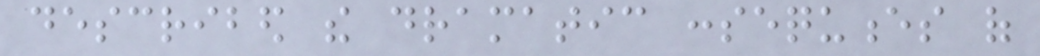described the dramatic consequences of
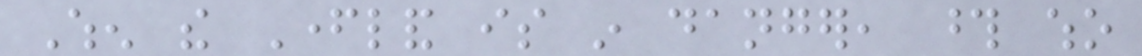When the Fatherland is in danger, those who
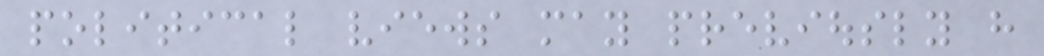political views may previously have
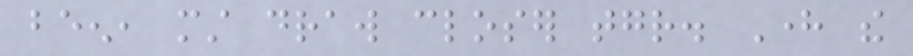been, must draw closer together. Here the
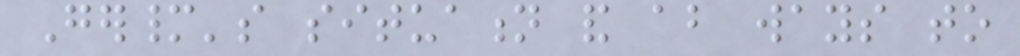Germany's situation and about ways to
